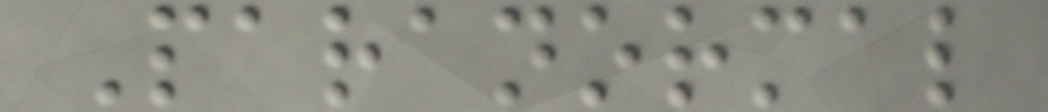Paranormal
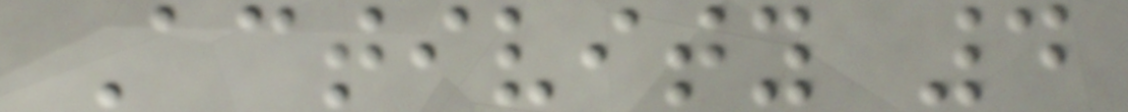Activity 4
